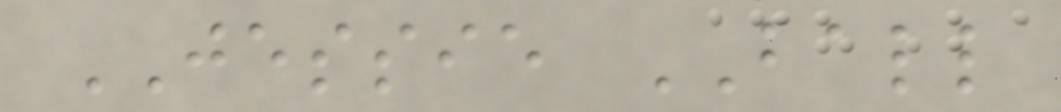JESSIE BALL
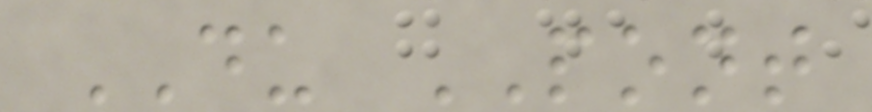DU PONT
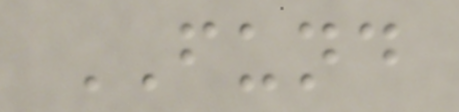FUND
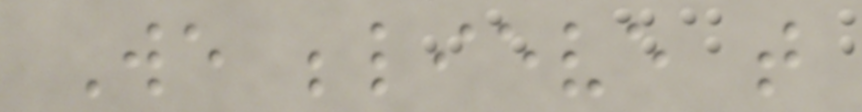We believe that
